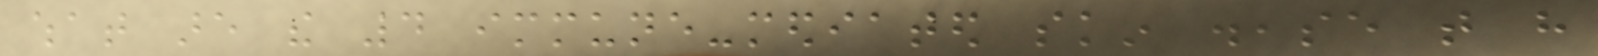what are the 4 immune-mediated skin disease that have
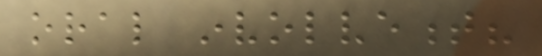oral involvement?
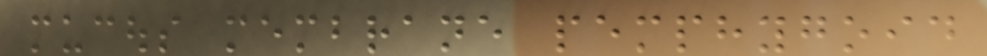mucous membrane pemphygoid
